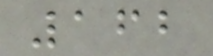162
